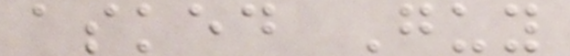asked Guy
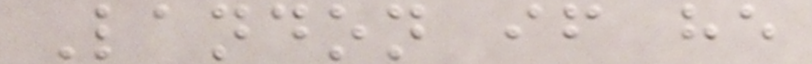Landon if he
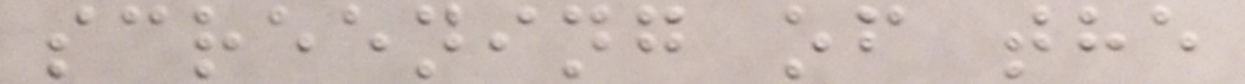screening of the
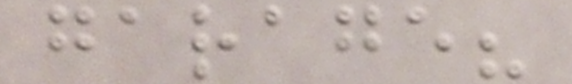garage?
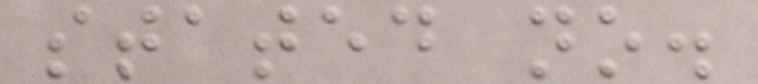stated no.
